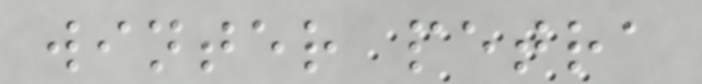winter petra
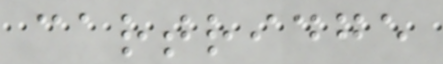cartridge
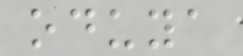oduya
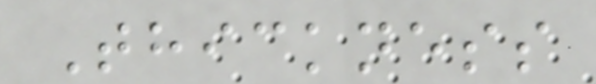Thickness
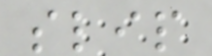slip
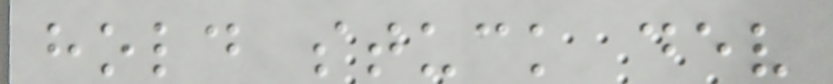hold stuck dev
